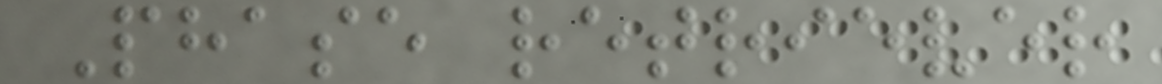Phase retriever
